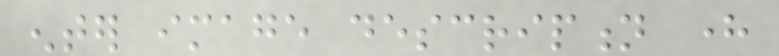enter image description here
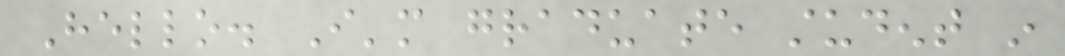Hello. I'm graduate student in
